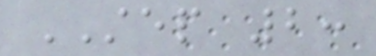STEP 2:
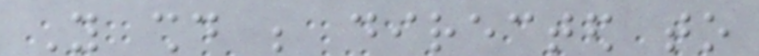You should be directed to
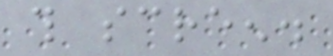this screen.
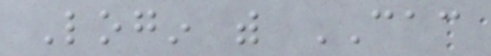Login with CAC
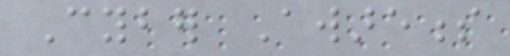Cyber Awareness
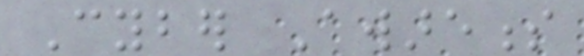Cyber Awareness
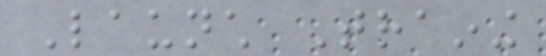Launch Training
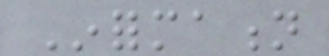Information
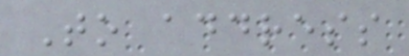To address
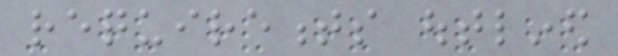requirements outlined
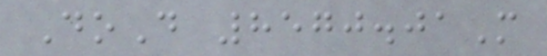DoD 8570.01M
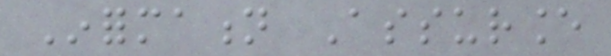Information Assurance
